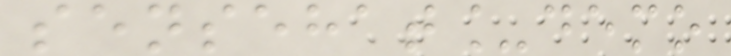sensehat_demo
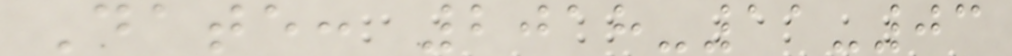Date: 2018-11-03
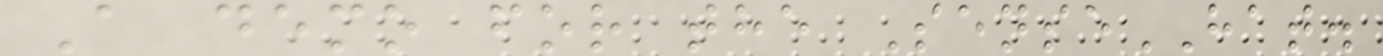A demo for the SenseHAT.
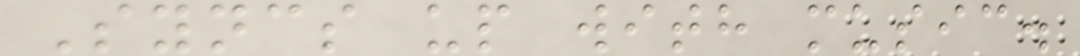Syncs up with music.
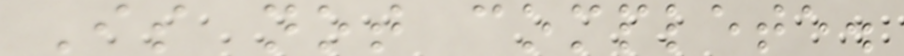Is not complete.
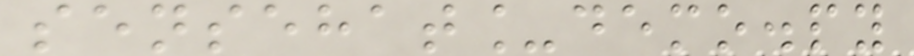sensehat_demo.py
